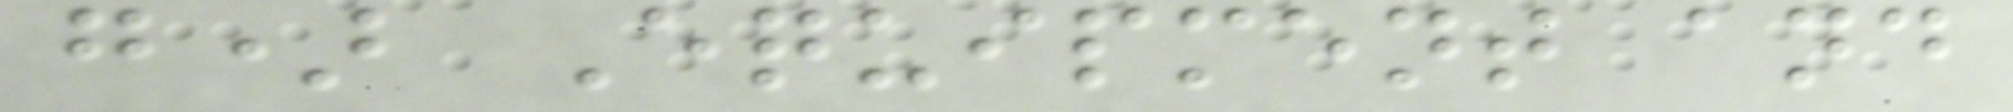g) Equipment and
